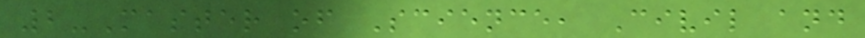2-Master of Science, Civil and
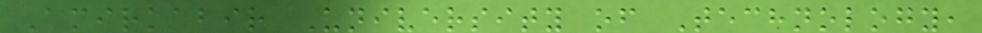Amirkabir University of Technology,
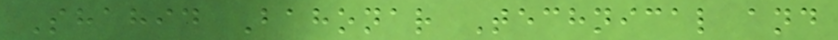Shahid Bahonar Technical and
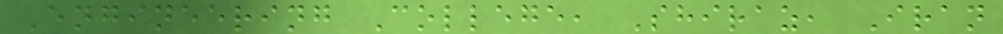Engineering College, Shiraz, Iran
